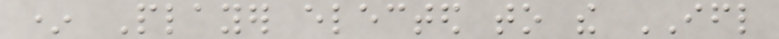* Player elected to the IFL
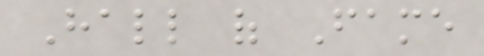Hall of Fame
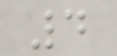4
